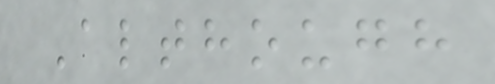Although
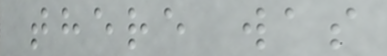there was
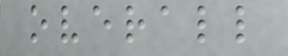overall
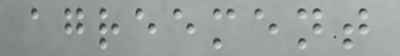agreement
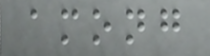among
